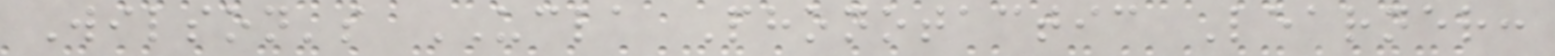Wilson's UCLA Phonotactic Learner:
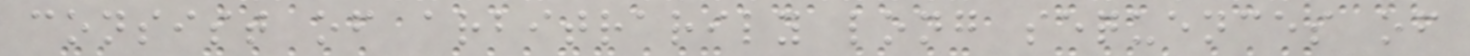consist of arbitrarily long sequences of
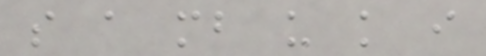s a mb u k i
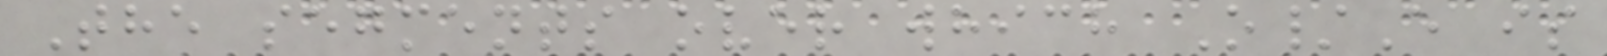The segments over which O/E is
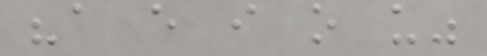"a e i o u"
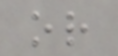or
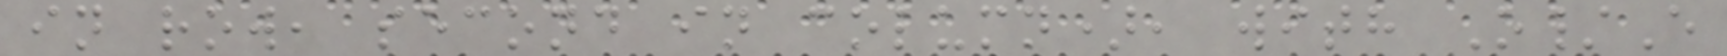in row, second in column), with O/E
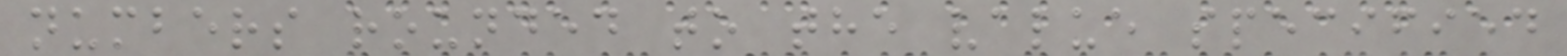numbers rounded to the value specified
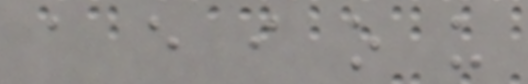a e i o u
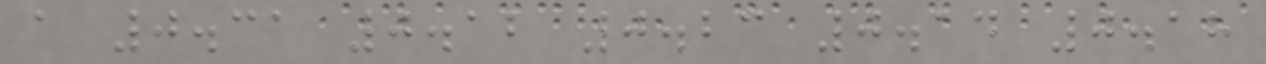a 0.31 0.12 0.23 0.14 0.18
